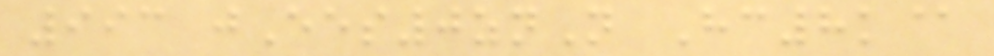993 jEes0znN Hc8k@
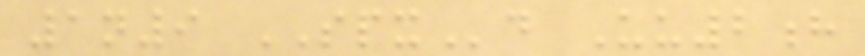1n9 SPXd Uu2h
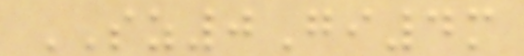SZ0Gi4m
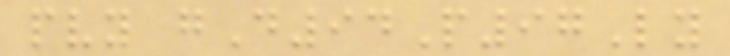pvy gD94P97Ly
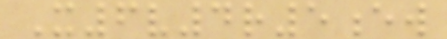X6v4r5ew
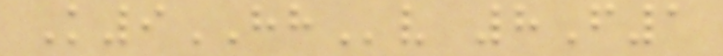K9HHv 8F1
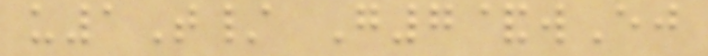u1T/ G7&wEj
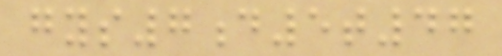gys7d5t47
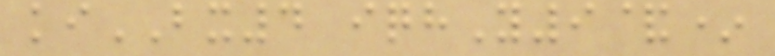kiBX4 iqhY9&*
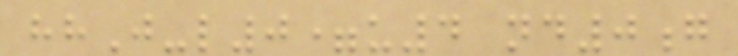hhJ-l0=u4 nd0g
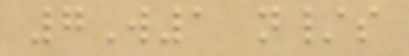7W1 n/s
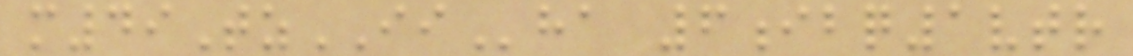m49TzIIha 6ibq1vtr
